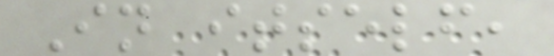In itself,
